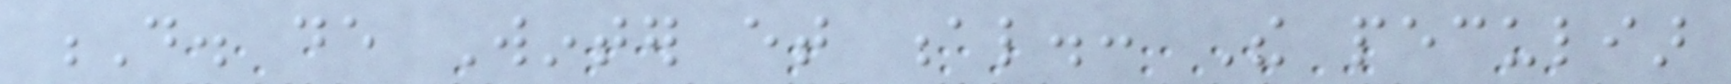D. de Winter et al.: The peculiar
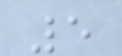5
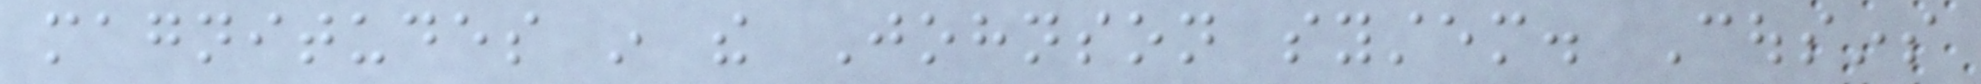magnitudes in the Johnson system. Cousins
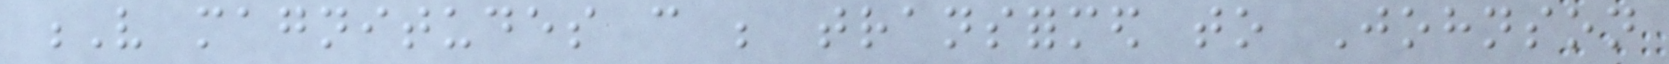V magnitudes can be transformed to Johnson
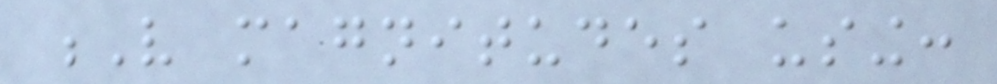V magnitudes using:
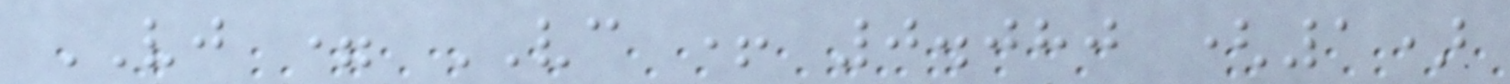VJ = VC + 0.080 (1)
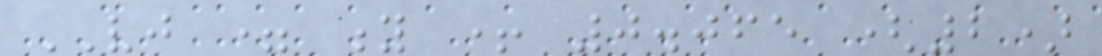VJ = y + 0.065 (2)
